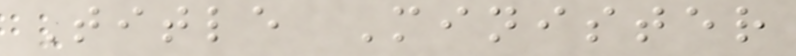Title Minister
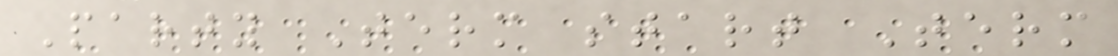Party Term start Term
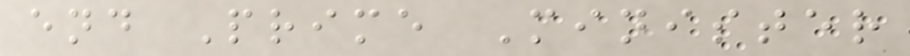end Prime Minister
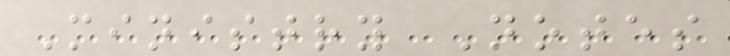Ministry Notes
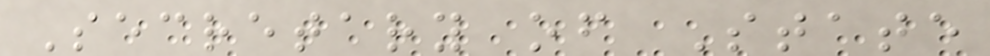Secretary of State
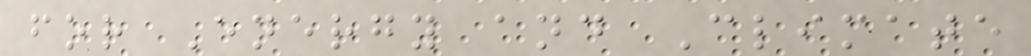for Energy and Climate
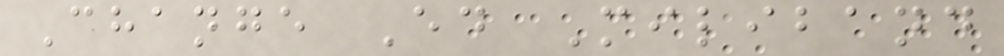Change Ed Miliband
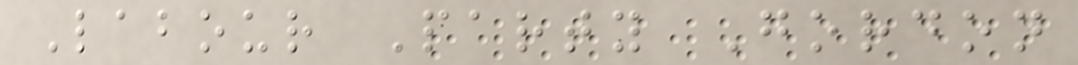Labour Party Gordon
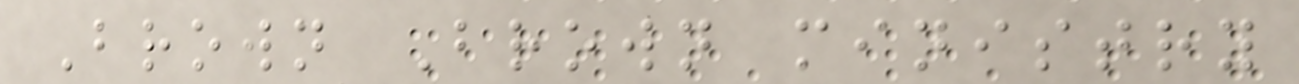Brown Brown ministry
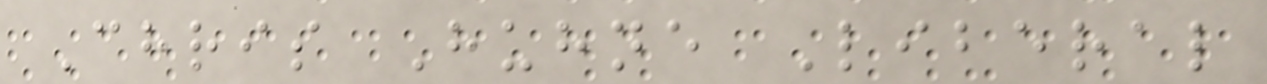Chris Huhne Liberal
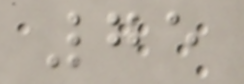75
